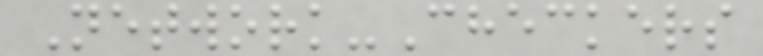Network-Checkers
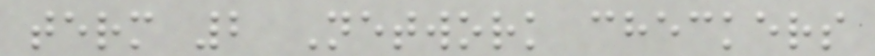term 2 Network checkers
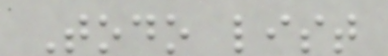Todo list
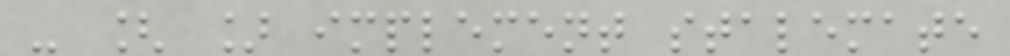- [ ] implement stalemate
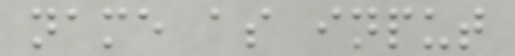name as input
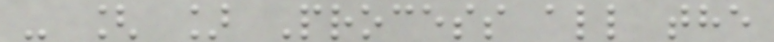- [ ] Process all the
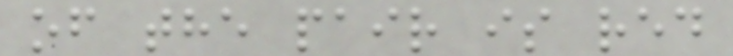of the pair is red
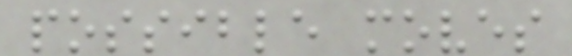possible moves
